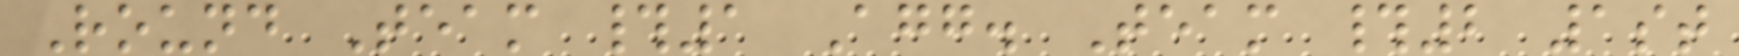Round Team #1 Agg. Team #2 1st
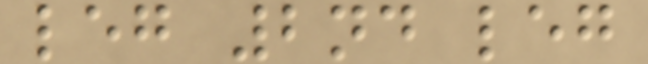leg 2nd leg
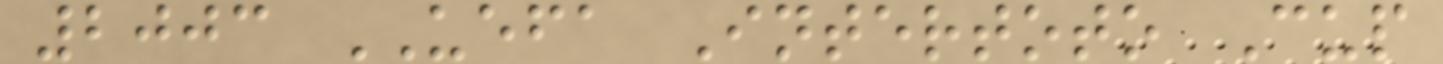2003 UEFA Intertoto Cup
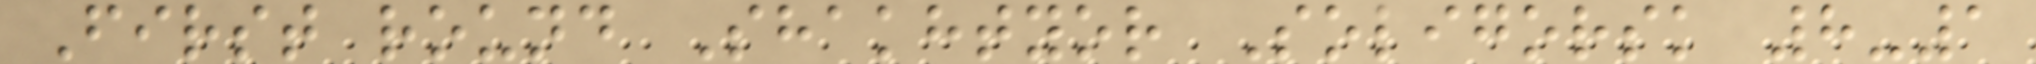First round Shakhtyor Soligorsk 8-1
